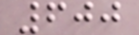600
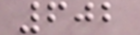602
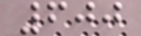600
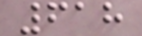618
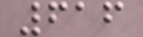616
